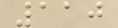110
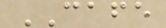CAFE
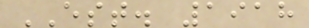EST. 1918
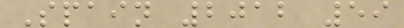Spain 2012 59
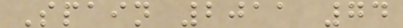Spain 2011 74
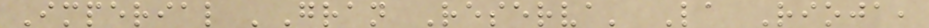Imperial 'Gran Reserva' La Rioja,
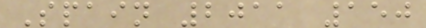Spain 2011 150
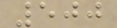500
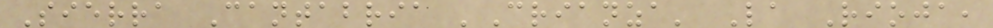Sierra Cantabria 'Crianza' La Rioja,
